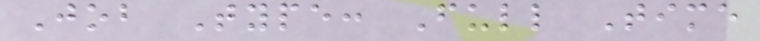Job Type: Full Time
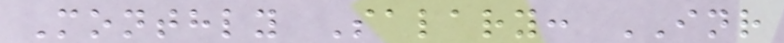Monthly Salary: INR
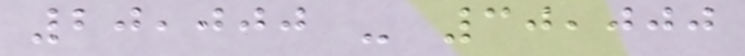20,000 - 30,000
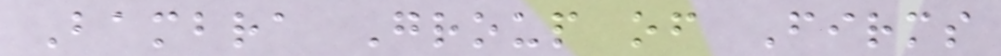Bambra Group of Firms
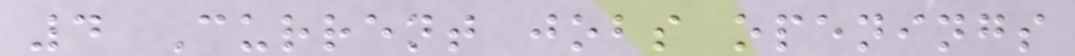4 Current jobs openings
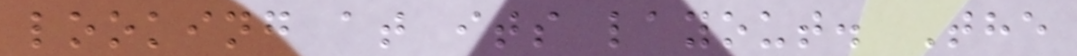looking at its layout. The
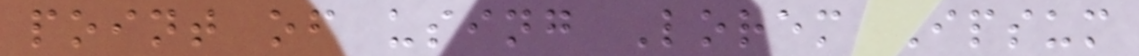point of using Lorem Ipsum
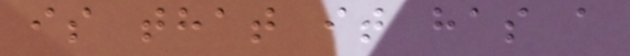is that it has a
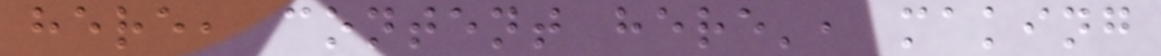here, content here', making
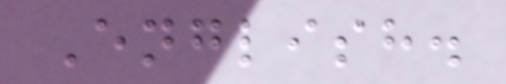English.
